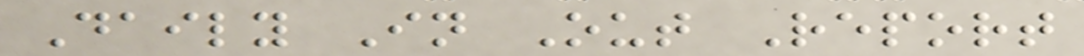Daily In Out Report
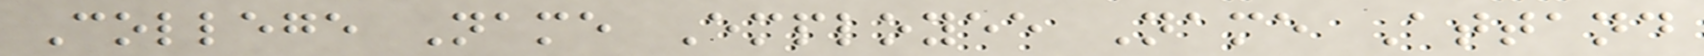College Name Employee Name Attand
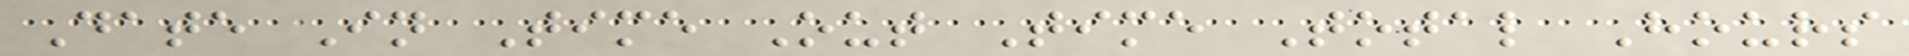Date In Time Out Time Total Hours
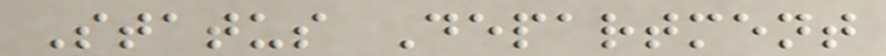Status Department
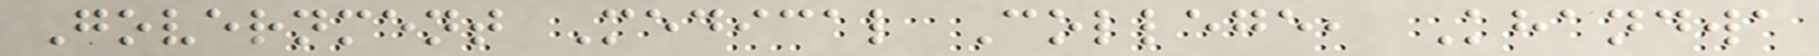Government Medical College, Khandwa
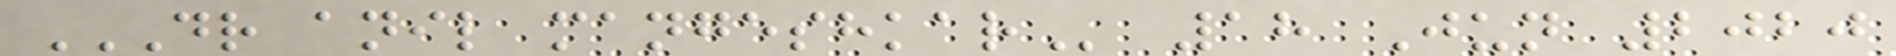DR ANIL MANGESHKAR 18 Jun 2020
